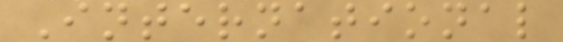International
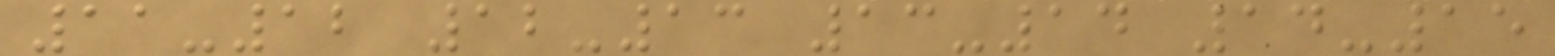11-12 12-13 13-14 14-15
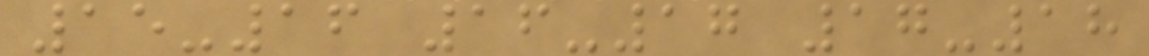15-16 16-17 17-18
